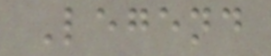Legend
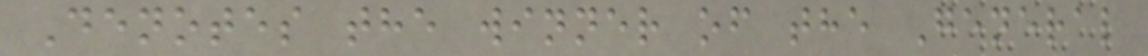Denotes the winner of the General
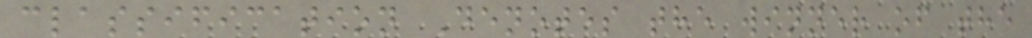classification Denotes the winner of the
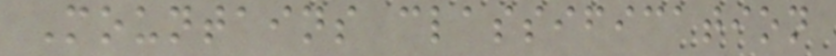Mountains classification
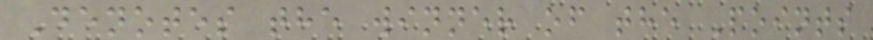Denotes the winner of the Points
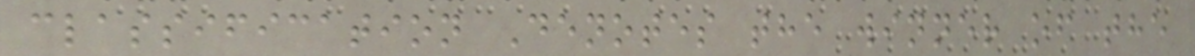classification Denotes the winner of the
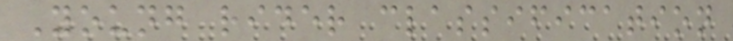Young rider classification
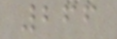266
